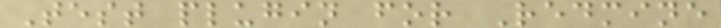Test plugin for Redmine
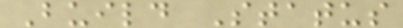Build Status
